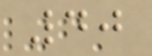40
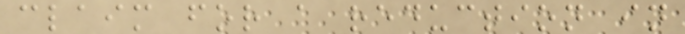claim for a reduction in
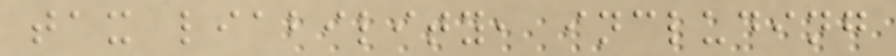tax liability, including
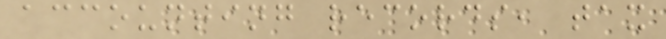accounting records, tax
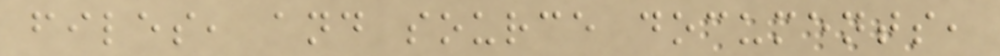files, and source documents,
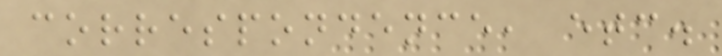correspondence, etc.
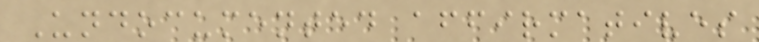Undocumented affirmatives
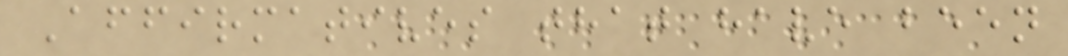Affirmatives that have been
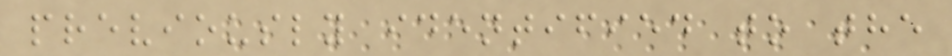previously identified to the
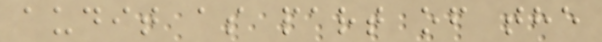audit as part of the
